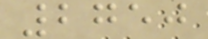2750
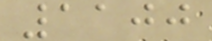1100
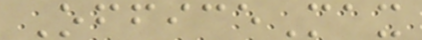OfficeMax
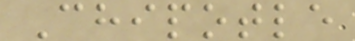Chipotle
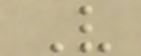V
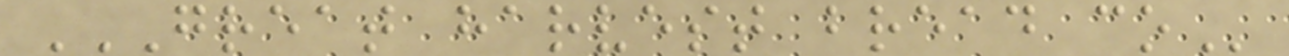GREAT HARVEST BREAD CO
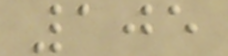105
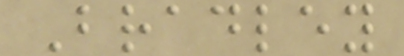Bradley
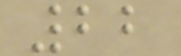22
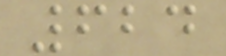624
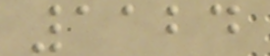1124
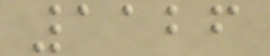1126
